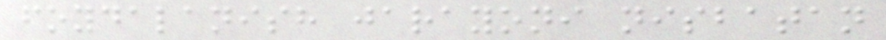foydalanish jarayoni nisbatan
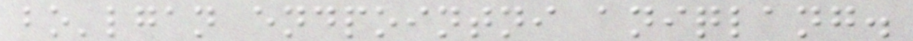bo'lgan endpointni aniqlang.
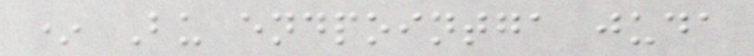* Bu endpointga juda
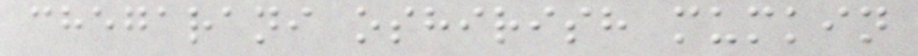chegarani oshirish mumkin
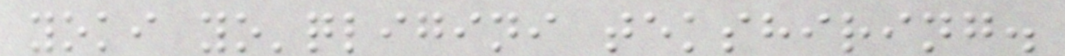yoki yo'qligini tekshiring.
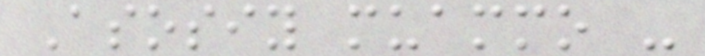Asosiy muammo -
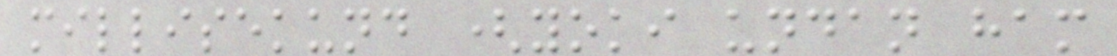millisekund (yoki undan ham
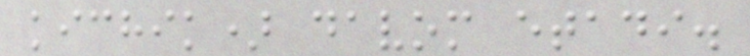kichik) davom etadi.
